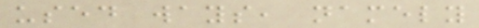used ways, namely
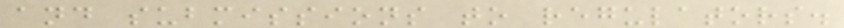and submissions to regulators.
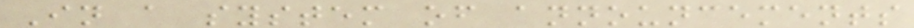In a system of announcements
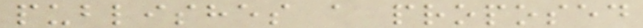publishes a proposed
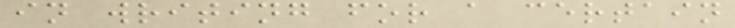in writing for a certain
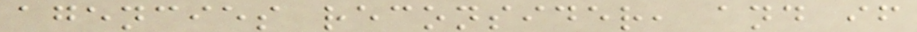agencies reconsider, and if
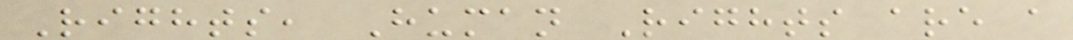Rights, Human Rights are a
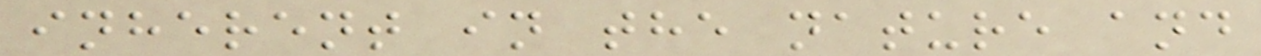inherent in the nature and
